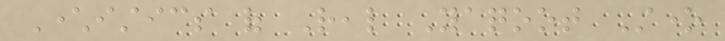Characteristics of Real Yaqoot Stone
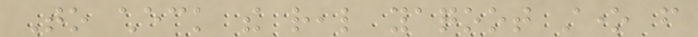To check the real yaqoot stone from
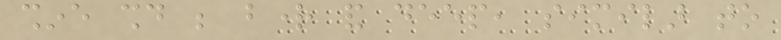shine should be bright and deep, similar to
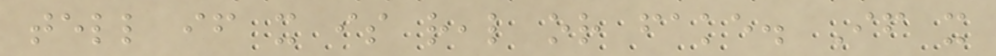tell if it is real or fake. If it
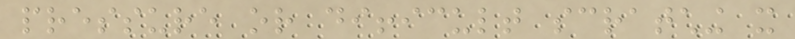pressure or difficult scratching it
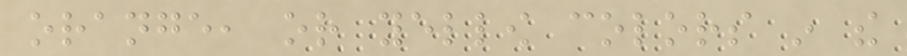orange, or yellow colors in the
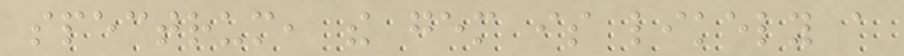spectrum, the gem is likely a
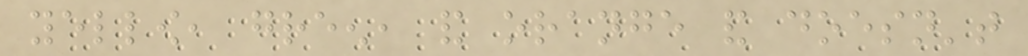yellow, green, and orange and doesn't
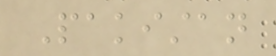Pakistan
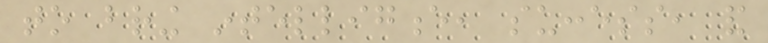to bring intelligence, success, and
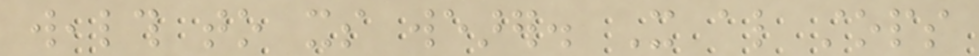wealth to its wearer. It also stops
